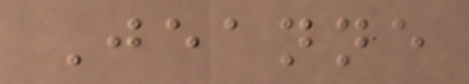Jeanne
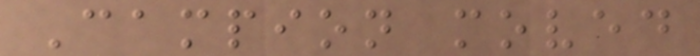Campion moved
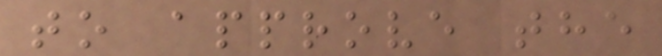to approve the
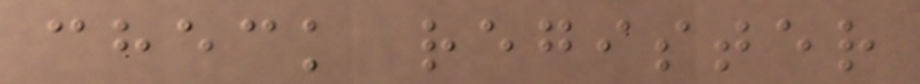check register
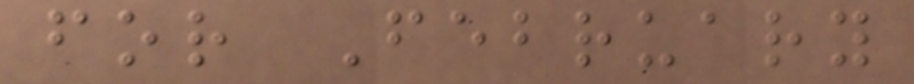for February
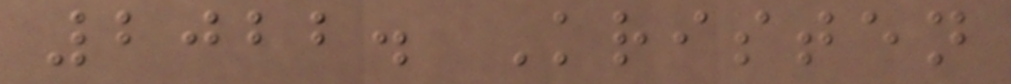2022. Kristen
